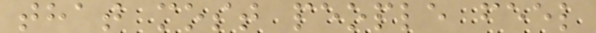that most people feel
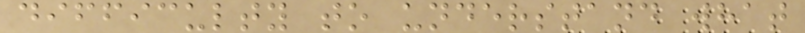difficulty to understand what
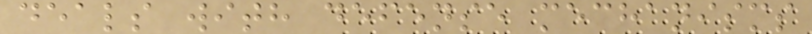deals with defense mechanisms
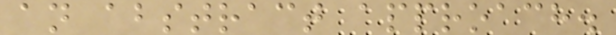an abstract approach.
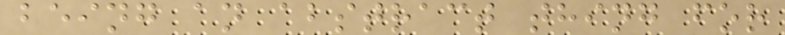being an abstract thing for
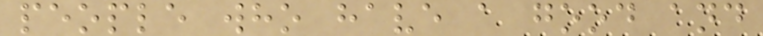people who have a good and
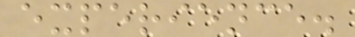experience.
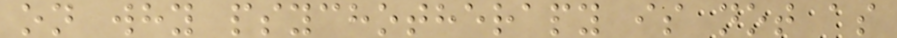on why psychotherapy is not as
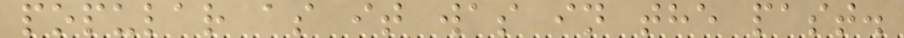popular as it was in the past.
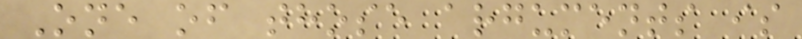One of those arguments is
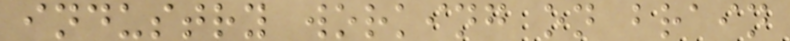industry working on brain
